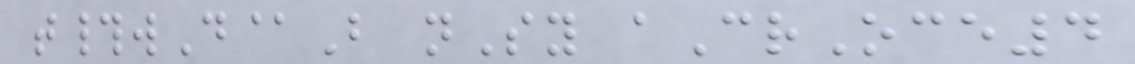t#wD@B nSy aCrOce4
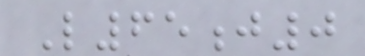L65j0
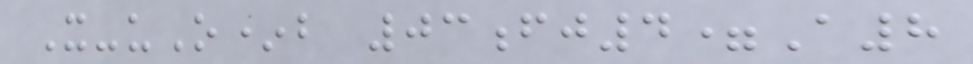X-uO*b 03fj4=A8
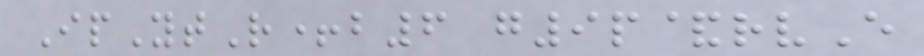IpYtR+b6 g9p&rvE
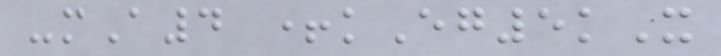-mA4 +kEg5kX
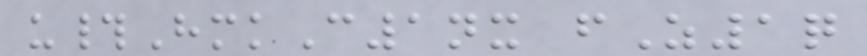u#HmkC1nx fZ1q
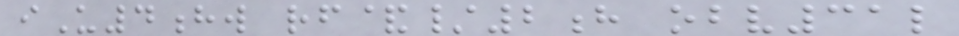iU4hw rf&/2h obv31l
